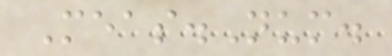Meas.Num.
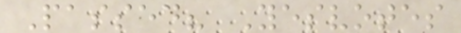Passed? Yesvotes
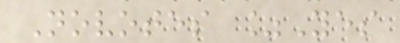Novotes %Yes
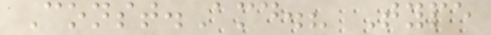Const.Amd.? Type
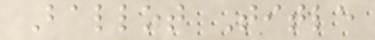Ballot Title
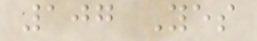107 Yes
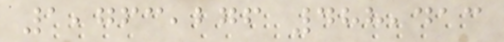1,763,276 488,413
